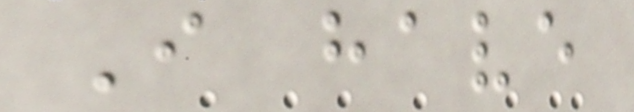I have
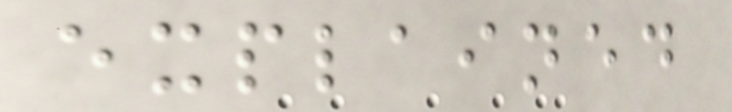explained
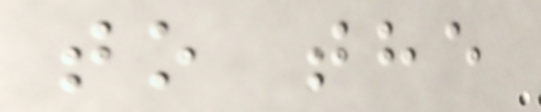to the
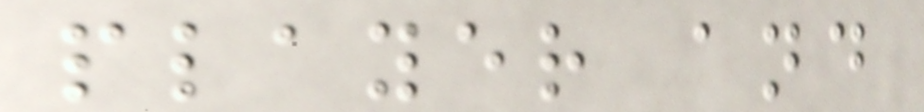player and
